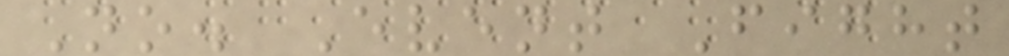No. Event Fight
